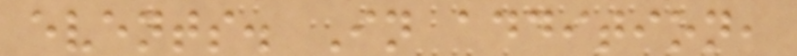events. In addition,
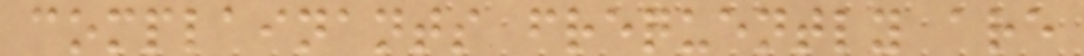complainants frequently are
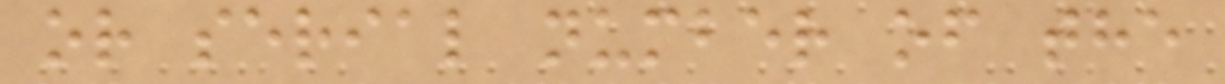or serial number of the
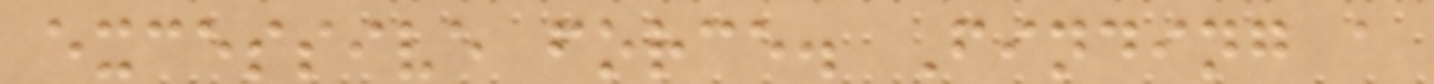excessive force. Finding a
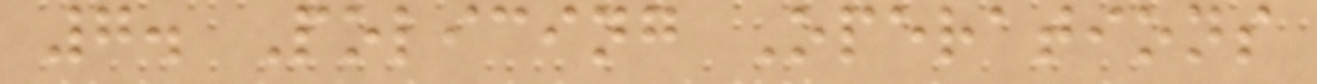7. Policing Operations
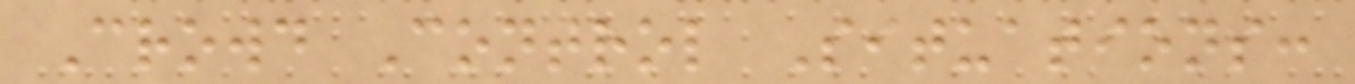Crowd Control Situations:
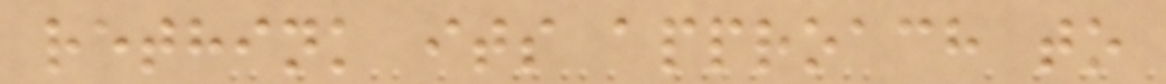rethink its approach to
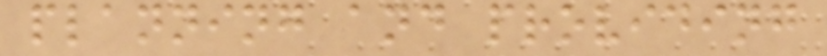planning and providing
